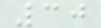30
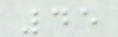45
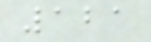121
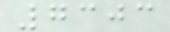7303
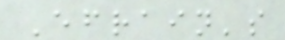Efrain's
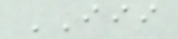III
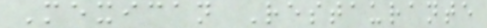Mexican Restaurante
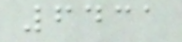6431
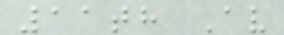11th Av
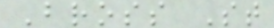Bross St
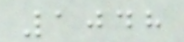1048
